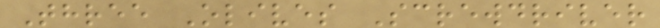Three Olives Screwdriver
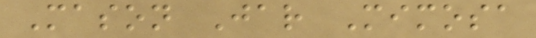Mason Jar Mimosa
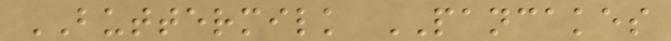BUTTERMILK PANCAKES
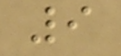9
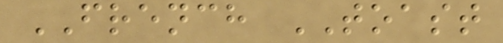FRENCH TOAST
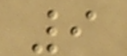9
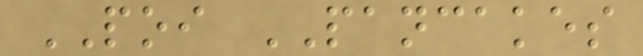POI PANCAKES
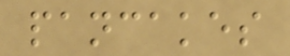pancakes
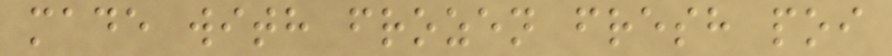made with frozen fresh poi
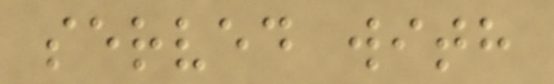served with
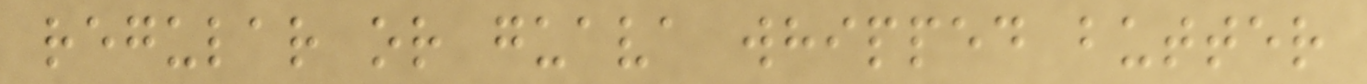regular or guava whipped butter
